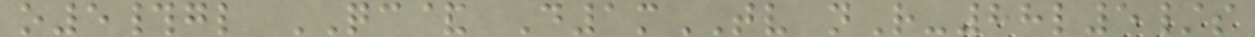o5#gl QC& D1mTV nR-88l5/s
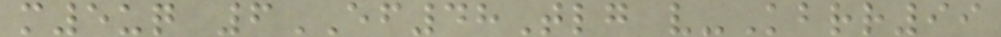m5uq 6EF48Tlg v-Kbrr99
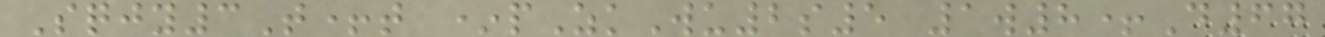Sqjy3T+t *pZkWu2s5 1w8+D67
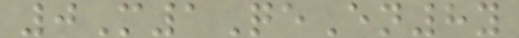0M1QeEn8y
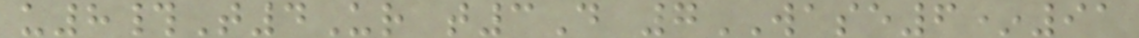u8#T4Ur t3D 7WASE6*91
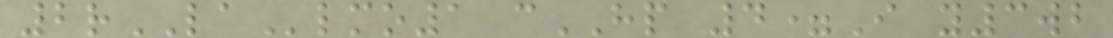2rLAlmo1 cHP 4=I y3wb
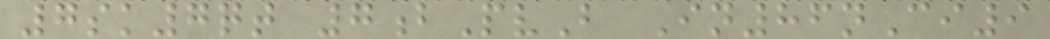7sk7qt 7bPvB In86nCi9
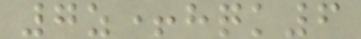7z+hqk6
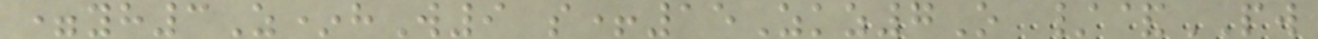=yh3Z*hW9 s+15Zkz7O /&PW
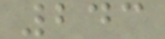243
